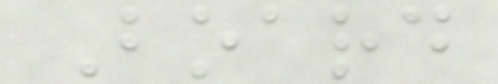Board
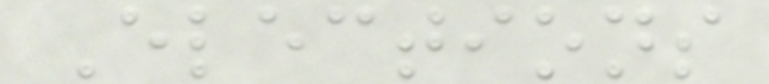Elections
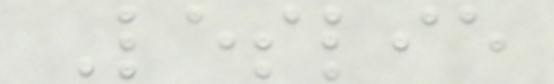Leslie
